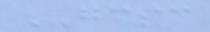GCSC
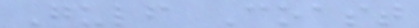Gulf Coast
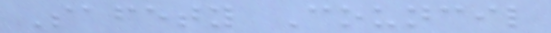Safety Council
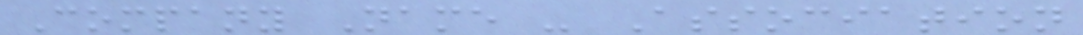Company Name - Association
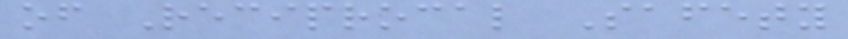of Reciprocal Safety
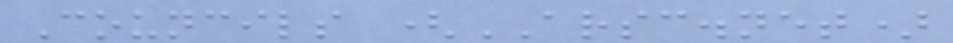Councils (ARSC.net)
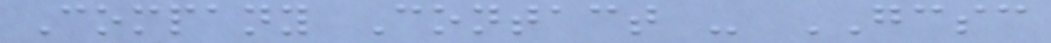Company Contact - GCSC
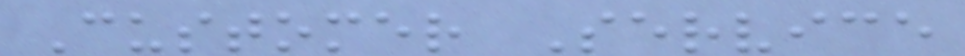Customer Service
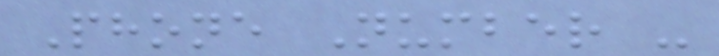Phone Number -
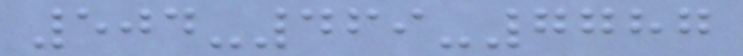504-469-7787
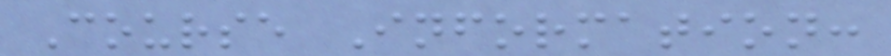Course Information:
